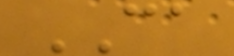CA
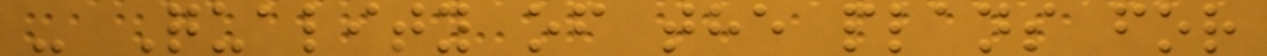- Quality of the plans for
